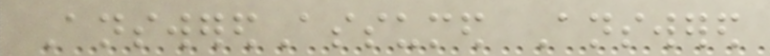AnsweredAssumed Answered
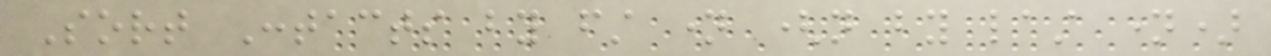Sort Contacts by first name (not by last name)
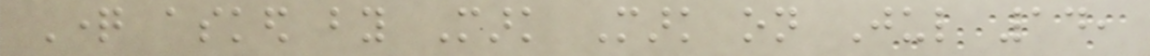Question asked by Mark Mark on Jul 14,
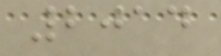2014
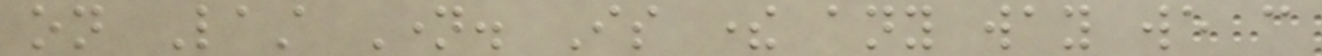on Last Name. Is there any way we can
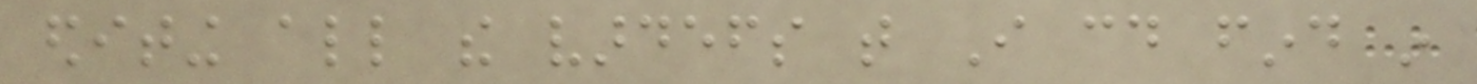editing all the vardefs that I could find in
